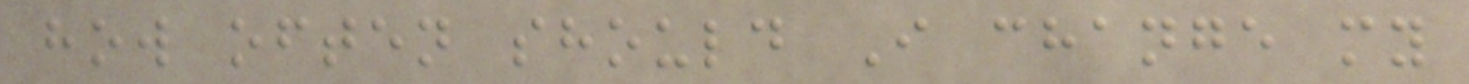how often should I change my
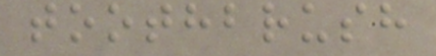toothbrush
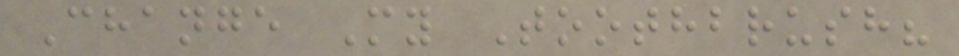Change My Toothbrush?
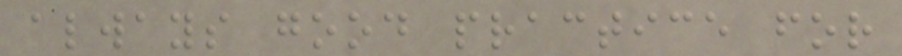always good practice for
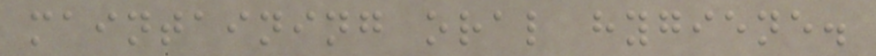maintaining oral hygiene.
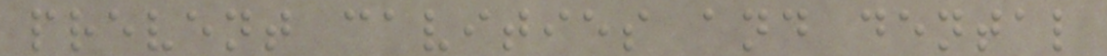prevent cavities and dental
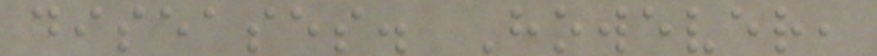diseases. However,
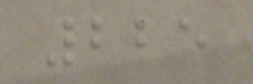225
